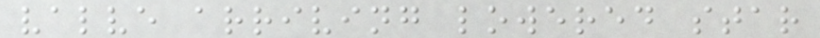valve arriving lowered star
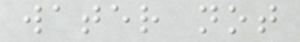water not
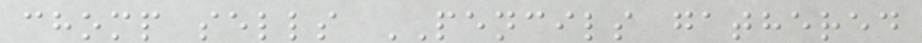chomp sells PENCILS gathered
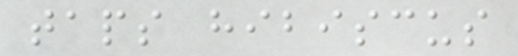taps hibiscus
